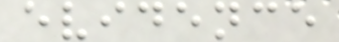evidence
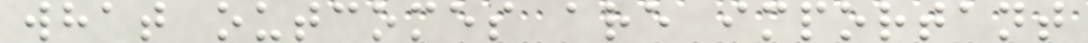what outcomes are important
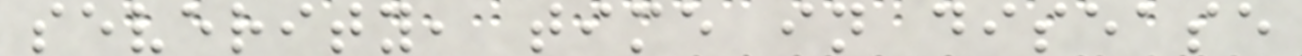severity, time in disease
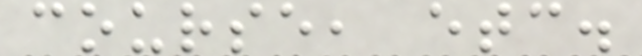course, etc.
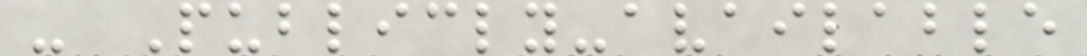- Publicly-available
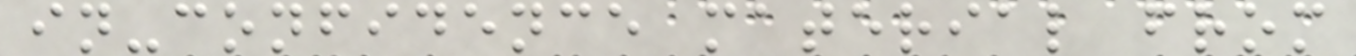in-confidence material from
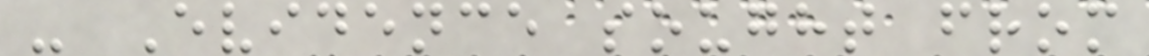- Evidence sought from
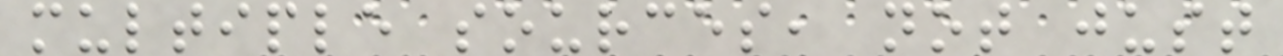multiple sources, not just
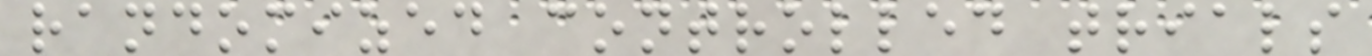randomized controlled trials
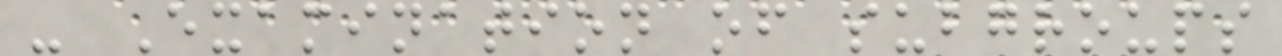- Examination of subgroups
